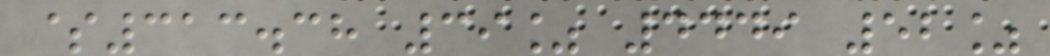$313.38 39% 4449 52%
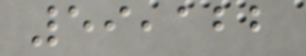59,122
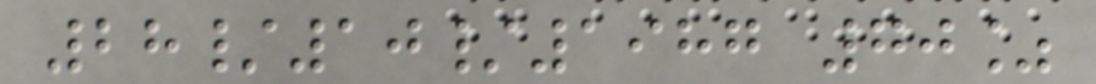28/10/1987 70%
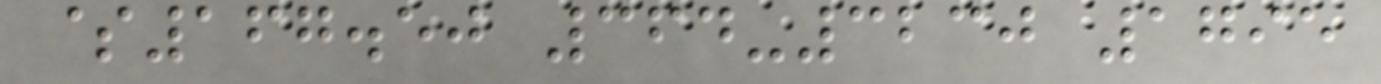$167.50 364-3230 1795
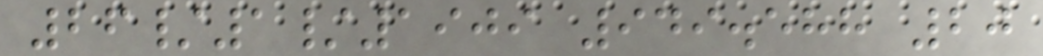26/1/1909 949.588 20
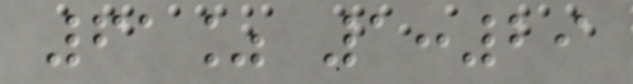61% 1:29
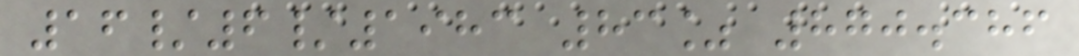16/6/1983 83% 870.386
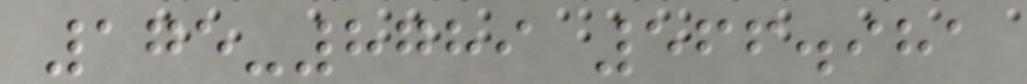175-8789 566.981
